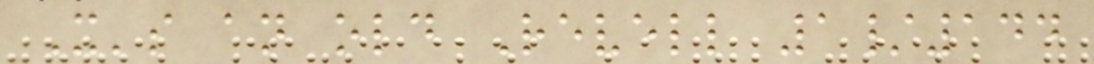It's an old Revell 1/144
